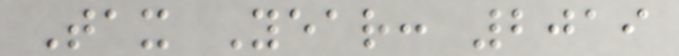Tax Year: 2019
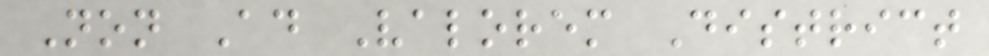Non Ad Valorem District
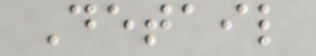Detail
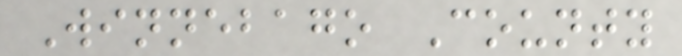Winnebago County
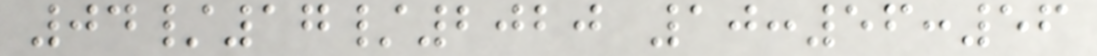04/17/2020 10:56:56
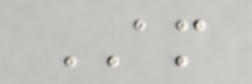AM
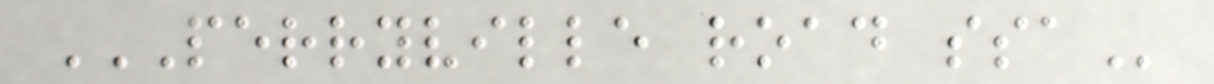PERRYVILLE ROAD SSA
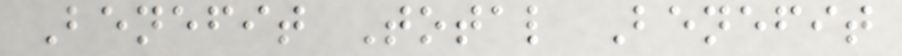Benefit Total Benefit
